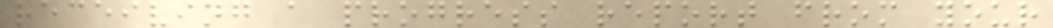receiving a progress report from your
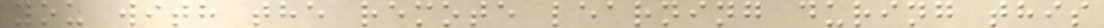you with the remote learning during this
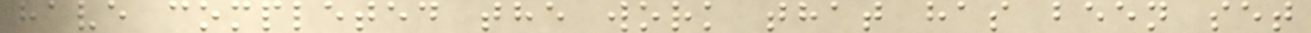have completed the work that has been set
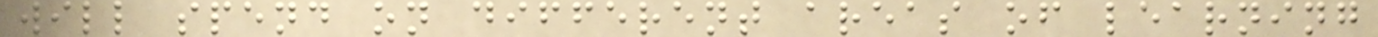will spend on different areas of learning
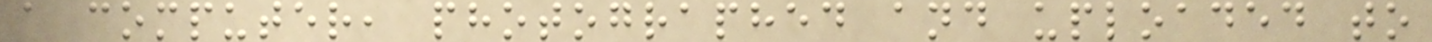a computer, photographed and uploaded to
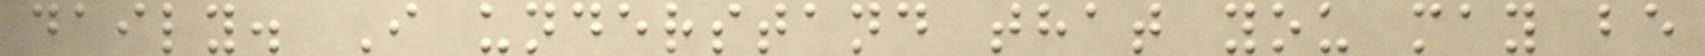daily. I understand that you may be
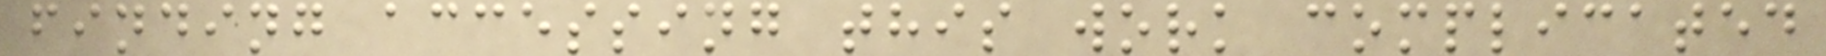finding accessing this work complicated
